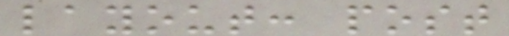layout: post
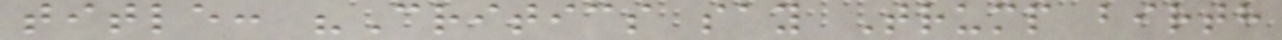title: "Critics say Trump birth
